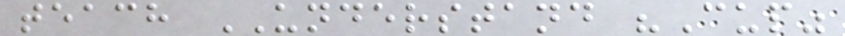teach UNDERSTAND "Cup"
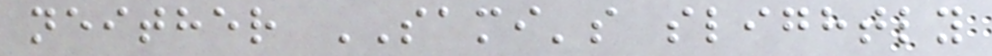neither SAMI's slightly
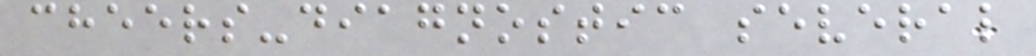cheers-diagnostic several
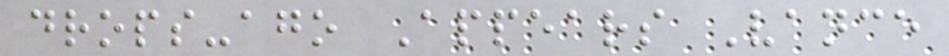drops-ago Appears Vance
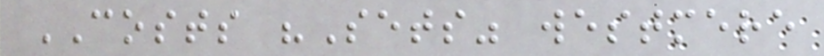COSTS "Sets" westmere
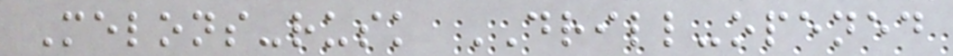Melons-rusk DRILL-opened
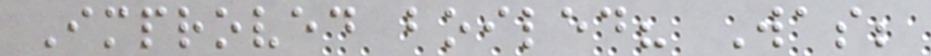Improved boiled? Was;
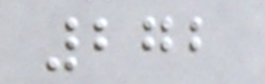272
